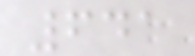641
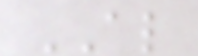AL
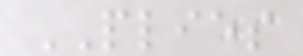PLIES
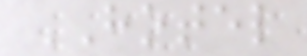HOTEL
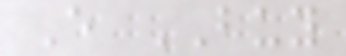E BUY
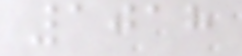1018
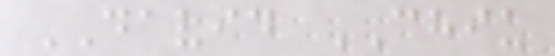DAVID CHIU
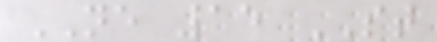NE 15 ST
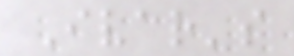Ivar's
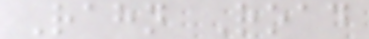Rahn Road
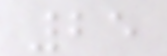25
